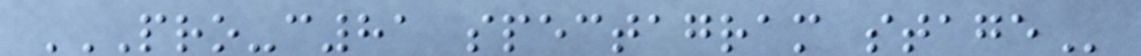PRO-C81 SPECTAGRAM STAGE
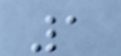1
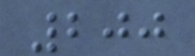200
